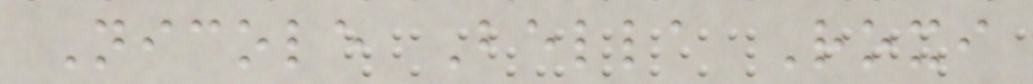Nicole Bella Roxi
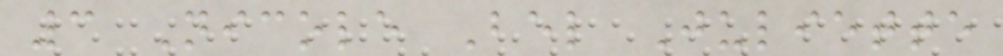3 Nicole Bel Juliette
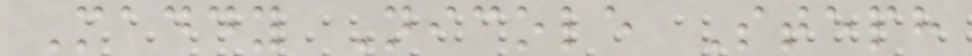Maddy Nicole Steph
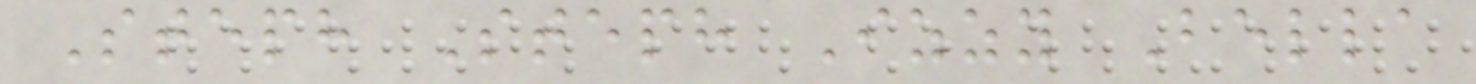Steph Steph Izzy Bella
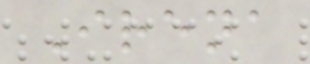Irena
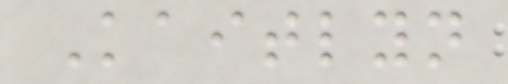Kaitlyn
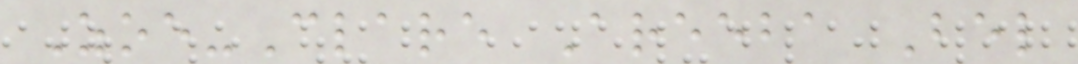Zoe-Clare Areeba Bel
